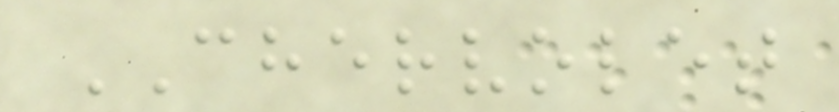CHERVOLET
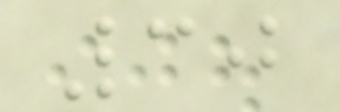30
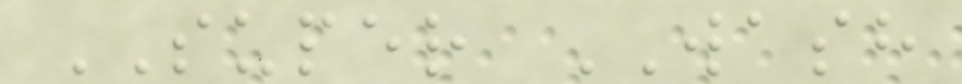SUPER WASH
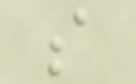s
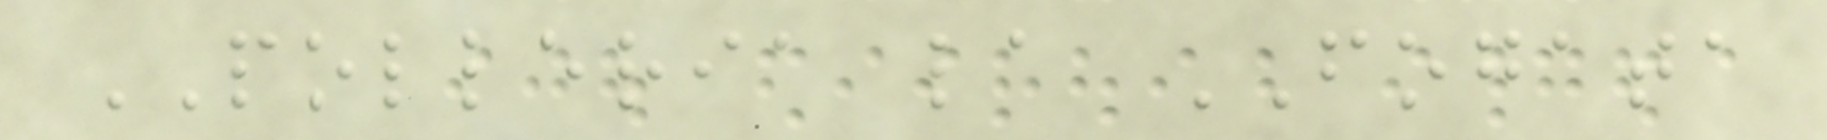POLLERIA la FOGATA
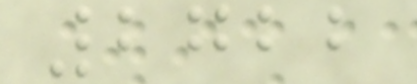2722
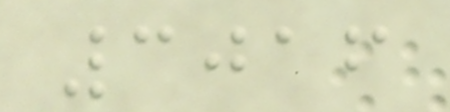3016
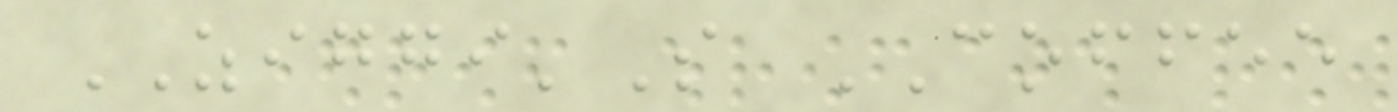ZIGGI'S COFFEE
